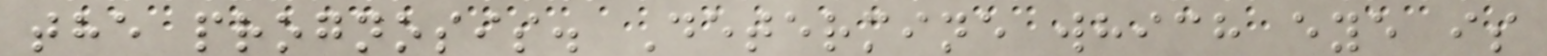the prognosis. Determine which eye is
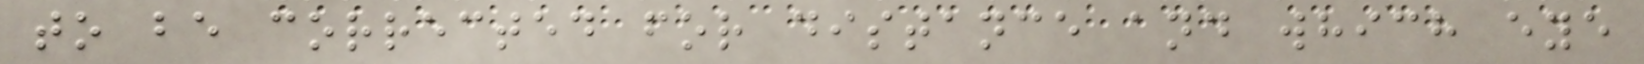to be corrected for distance and which eye
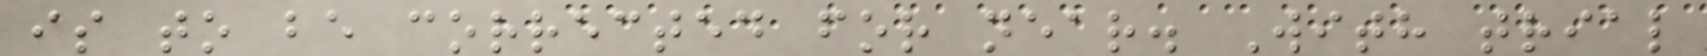is to be corrected for near. With trial
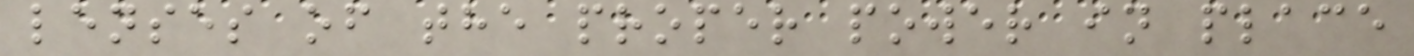lenses of the proper power in place
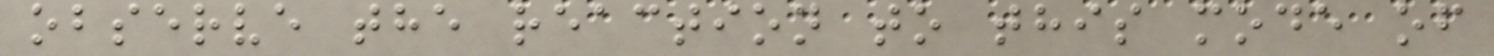observe the reaction to this mode of
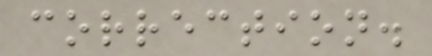correction.
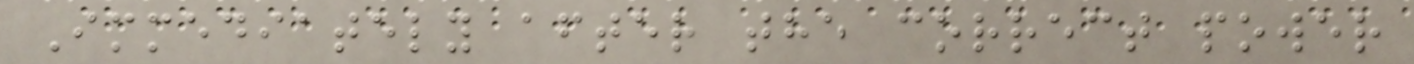Immediately after the correct power
